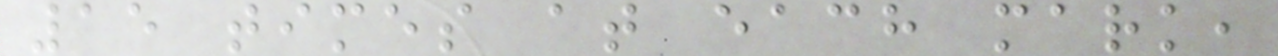15 times at each mark,
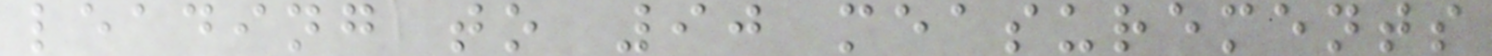leading to 90 measurements
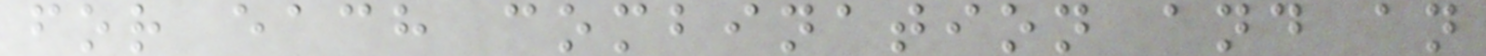for each combination and an
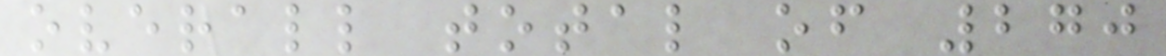overall total of 270
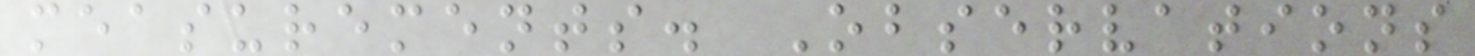measurements. Observations
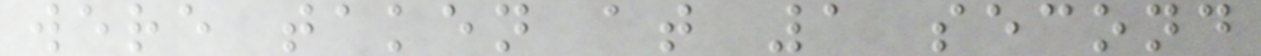were taken at 1 second
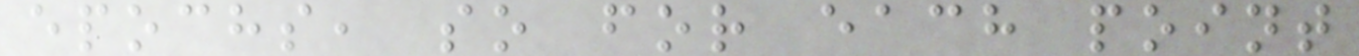epochs, so for each point
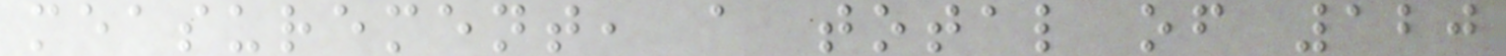measurement, a total of 120
